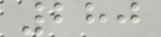280
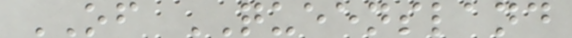OF QUEENSLAND
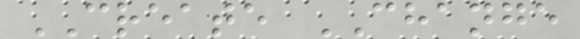CREATE CHANGE
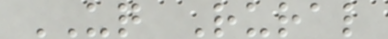UQ Rural
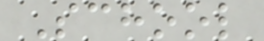School
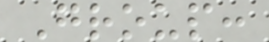Group:
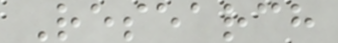Research
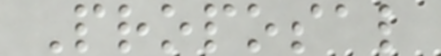Proposal
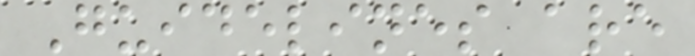Guidelines are
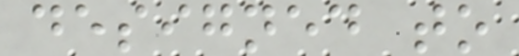designed to
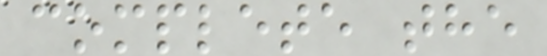complete the
